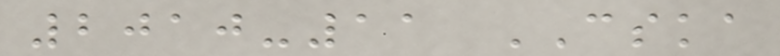2010-11 CSKA
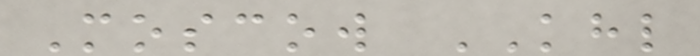Moscow KHL
